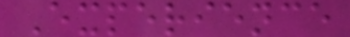Experience
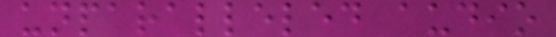unparalleled audio
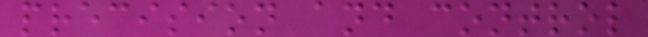precision and control
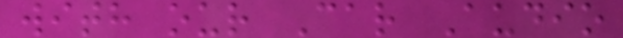with our Car Audio
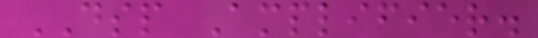DSP Amplifier.
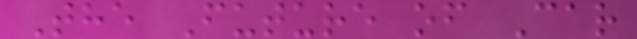The Future of Car
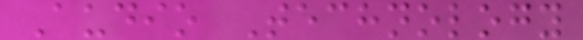Audio Technology
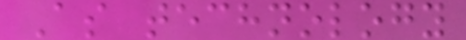As technology
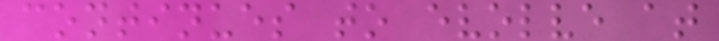continues to evolve at
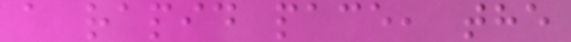a rapid pace, the
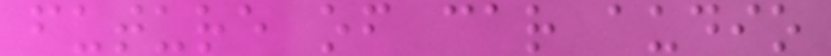future of car audio
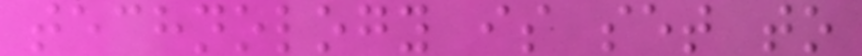technology is set to
